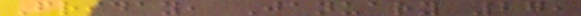Friday, January 27,
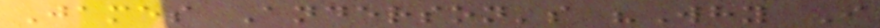James Anderson's "Why I
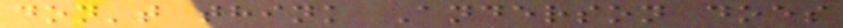don't think Anderson does
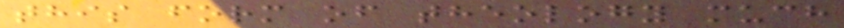this form of theology much
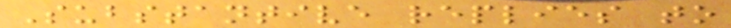Substantive replies to
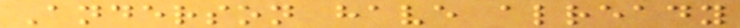Anderson have already
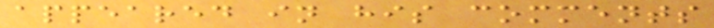appeared in his comments
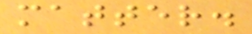matter.
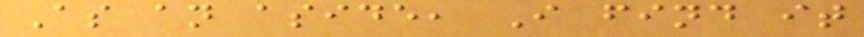As an aside, I find it
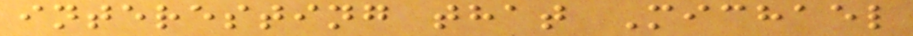interesting that Michael
